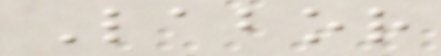Labor
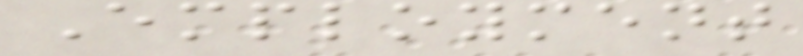Employment
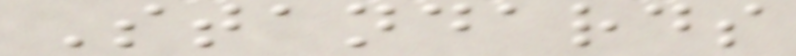Standards
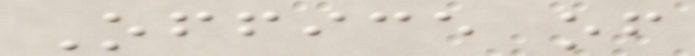Office of
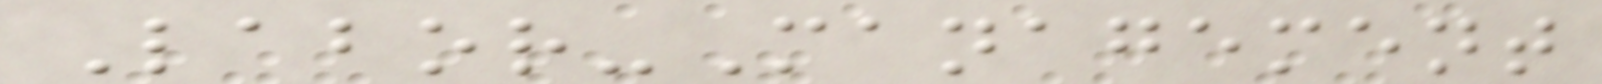Labor-Management
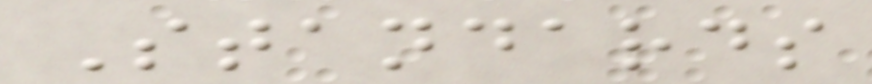Standards
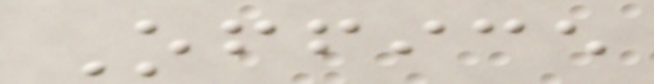Office
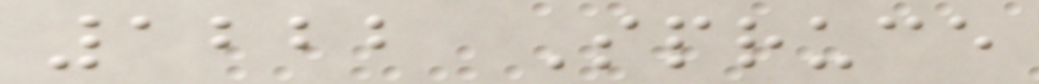1222 Spruce
